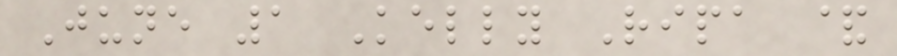June 1 Kelly Ripa &
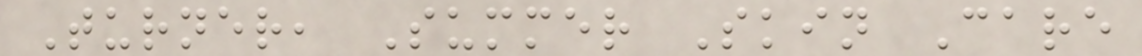Turner, Summer Skin Care
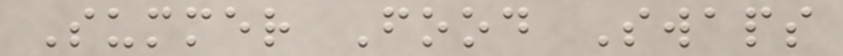Summer Food Swaps
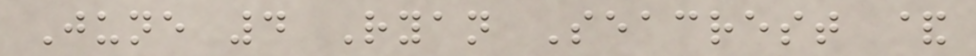June 4 Ryan Seacrest &
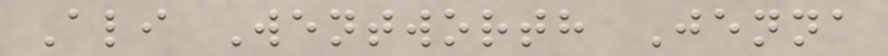Ali Wentworth Jenna
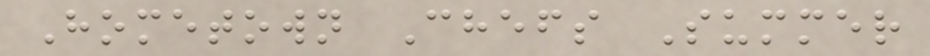Hometown Chefs Summer
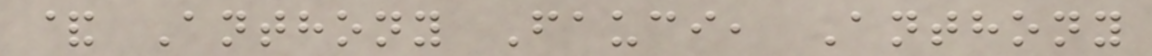& Anthony Fauci, Anthony
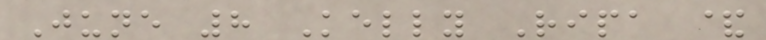June 8 Kelly Ripa &
